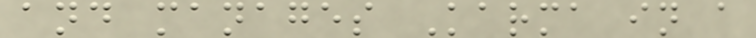and manages Karma in a
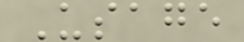Usage
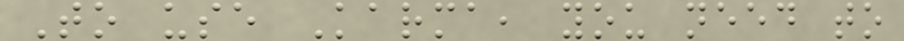To use Karma, you need to
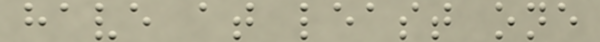have at least one
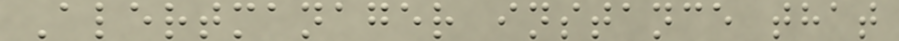Alertmanager instance that
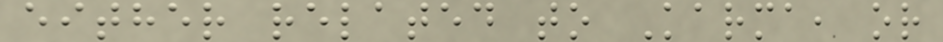either related to Karma, or
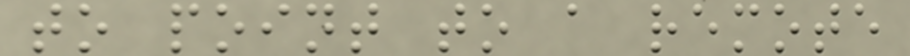to point to a remote
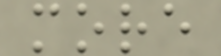more
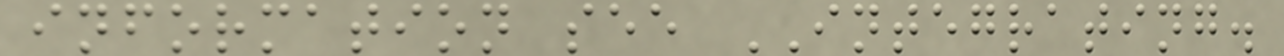information see INTEGRATING.
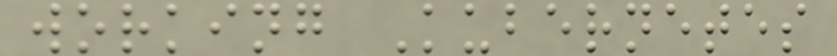working Kubernetes
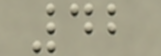42
